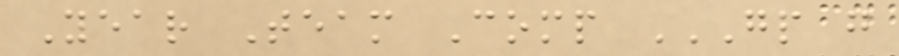Year Team Comp GP G
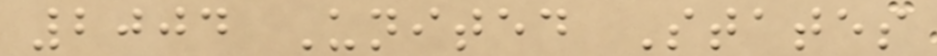2004 United States
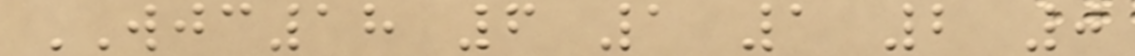WJC18 6 1 1 2 0
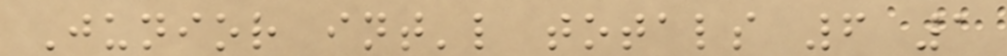Junior int'l totals 6 1
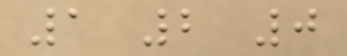1 2 0
